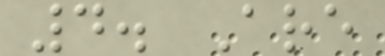4. Are
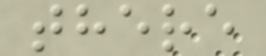there
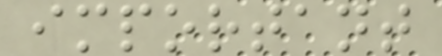important
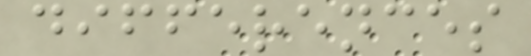differences
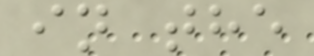in the
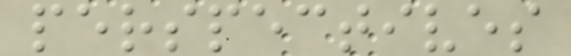perspectives
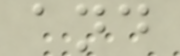and
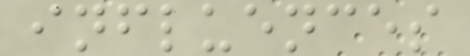influences
